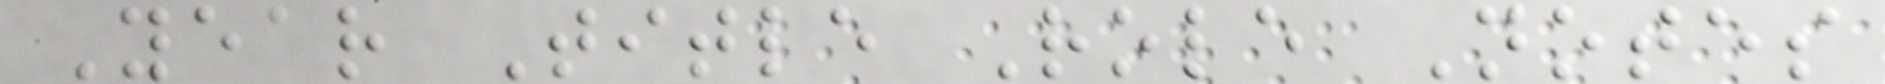Year Title Role Notes
